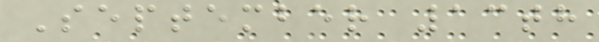September 13th
